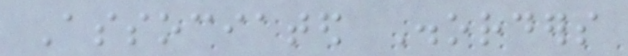Associated Disorders
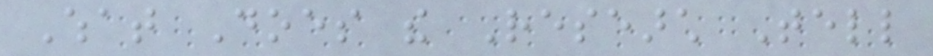What Does the Research Tell
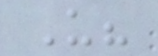Us?
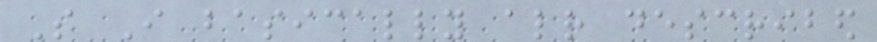So I basically already described
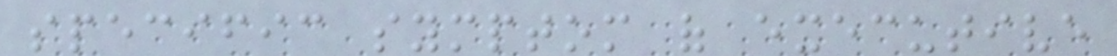specific symptom of executive
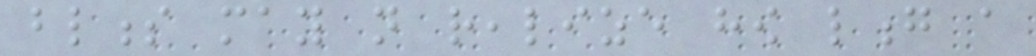blindness may not realize how long a
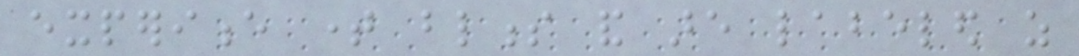experience time blindness and are labeled as
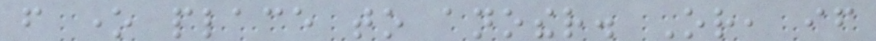from one place to another. Or, if
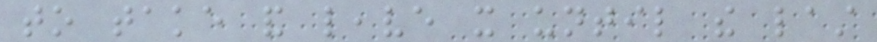to take and leave it until the last
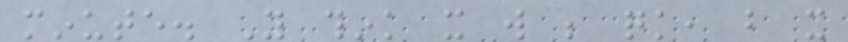minute. You think it will be quick, but it
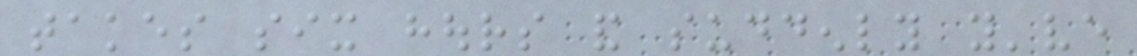takes six hours and suddenly you've
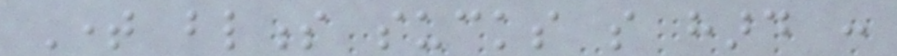Time blindness sucks so hard :
